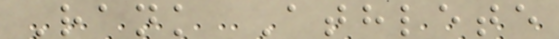Rank Athlete
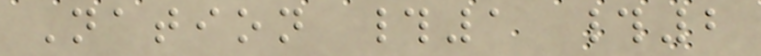Nation #1 #2
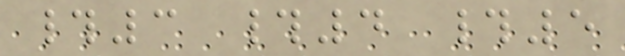#3 #4 #5
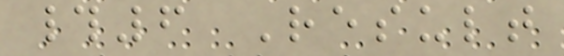#6 Result
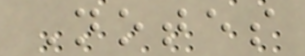Notes
